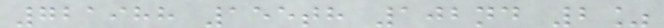721988 155th 102nd 2%
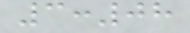3:08
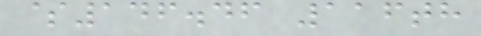$146.46 116th
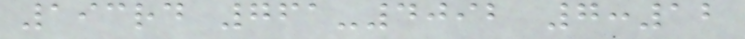193rd 761-4092 7:12
